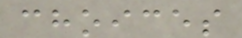choices
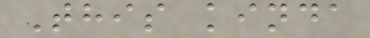This kinda
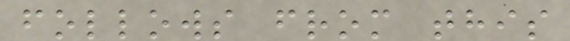follows from this
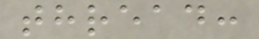thread:
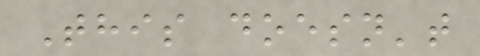This doesn't
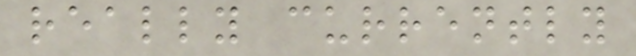really currently
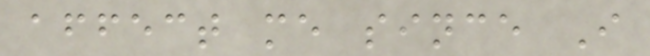affect me since I
